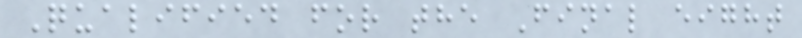Qualified for the Final eight
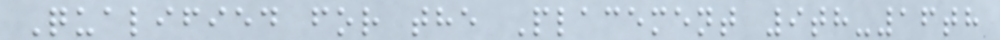Qualified for the Placement 9th-16th
